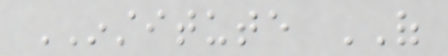INSTITUTE OF
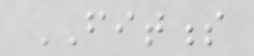FITNESS
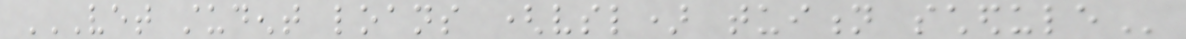VET STUDENT LOANS (VSL) TUITION SCHEDULE
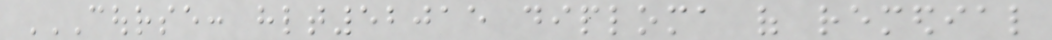COURSE: HLT52015 DIPLOMA OF REMEDIAL
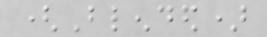(Blended)
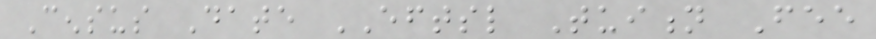Census Date EFTSL Tuition Fee
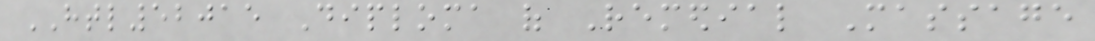HTL52015 Diploma of Remedial Massage
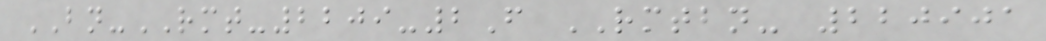BN-RMT-2209-2F RMTBN- 220901
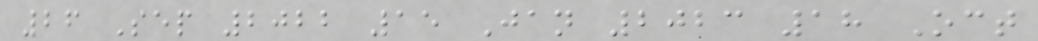26 Sep 2022 15 Jan 2023 18 Oct
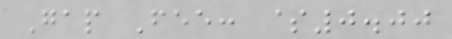Gap Fee: $0.00
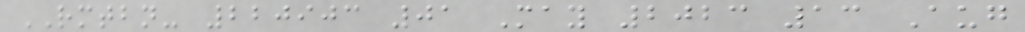RMTBN- 220903 01 May 2023 13 Aug
